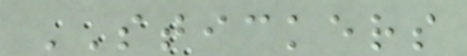STICKERS
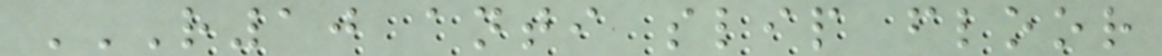R10 ANTI SLIP FLOOR
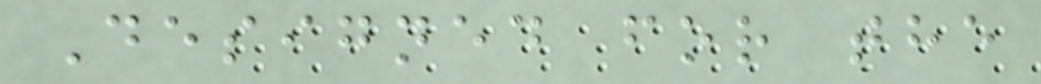Designed for the
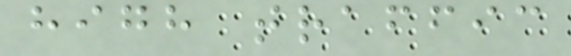high traffic
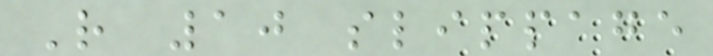R 10 slippage
